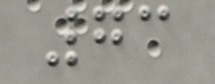73
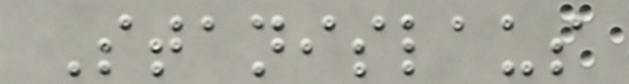Stanislaus
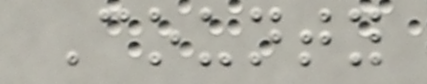County
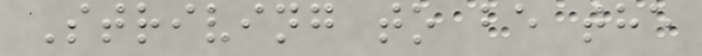Striving to be the
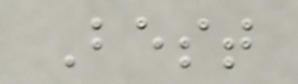Best
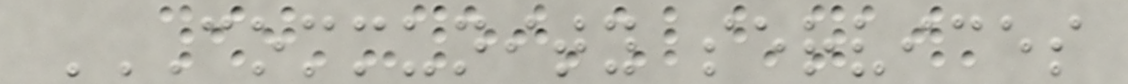COMMUNITY SERVICES
